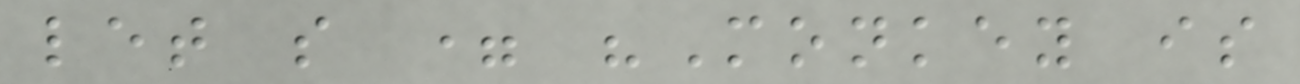let s = "Monkey is
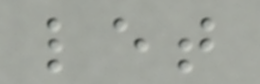let
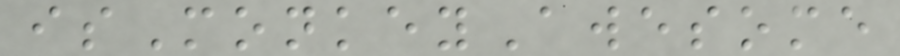isMonkeyAwesome
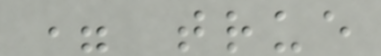= true
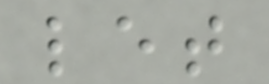let
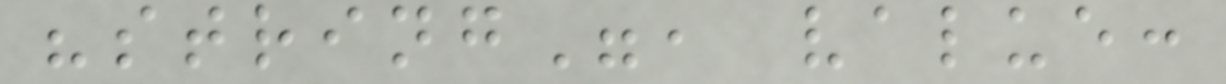"string", value:
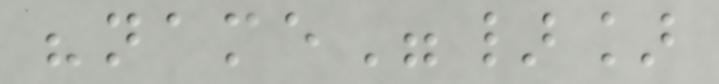"name"}]
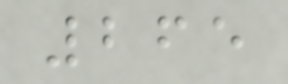265
